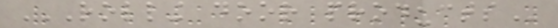ROLLING DOOR PRODUCTS
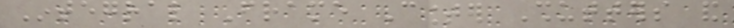Integral Frame Counter Shutters and
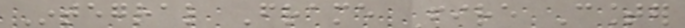Integral Frame Fire Counter
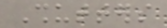Shutters
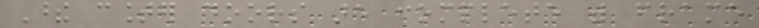These counter doors are complete with frame
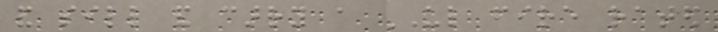and sill and carry a UL fire rated
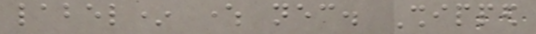label* where necessary. Shipped
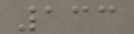133
